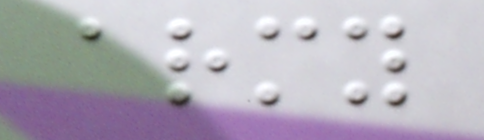army
